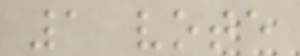1 vote
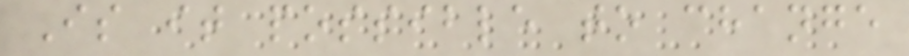Is it possible to change
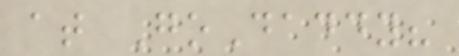at GoDaddy?
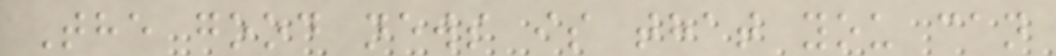The good news is that you can
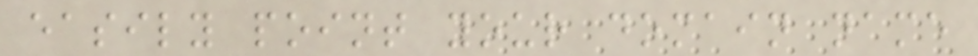easily point your domain name
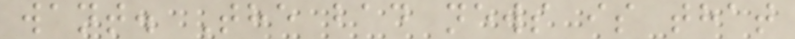want. The bad news is that
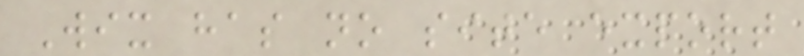Wix has no site export
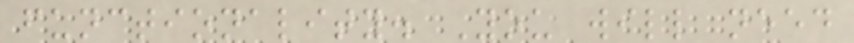functionality. You will need
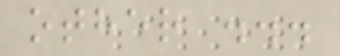other ...
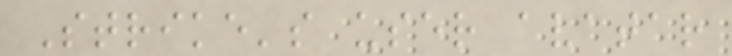Strike's user avatar
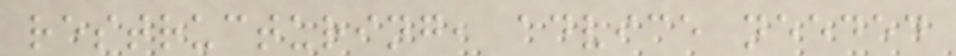restructuring, advice needed
